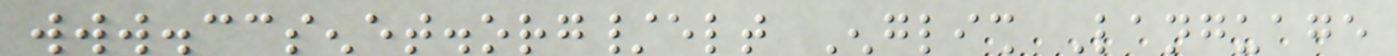www.ccsenet.org/elt English Language
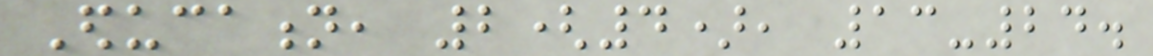Education, 2(4), 13-24.
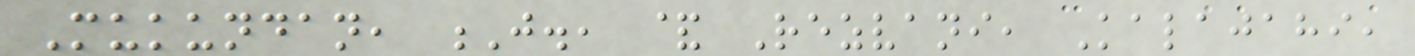Mukundan, J., & Rezvani, Kalajahi,
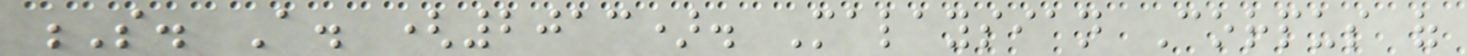S. A. (2013). Malaysian Corpus of
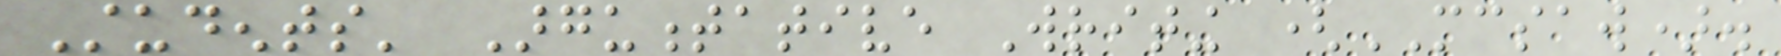Students' Argumentative Writing (MCSAW).
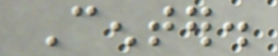Center.
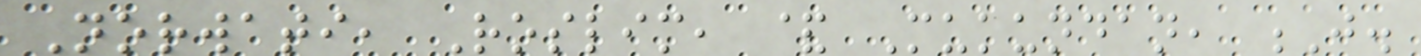Norwati, Roslim, & Mukundan, J.
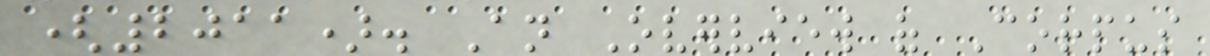(2011). An Overview of Corpus
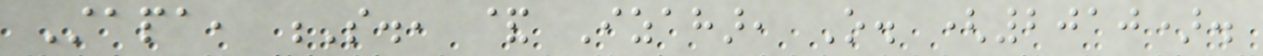Stapa, S., & Izahar, O. (2010).
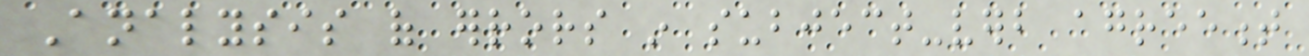Analysis of errors in subject-verb agreement
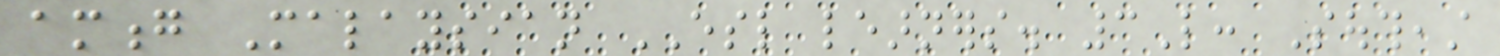among Malaysian ESL learners. 3L: Southeast
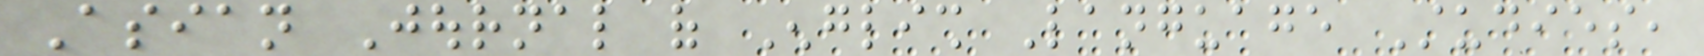Asian Journal of English Language Studies,
